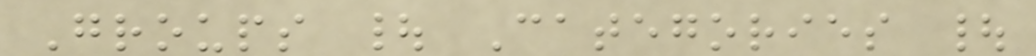Groups | Categories |
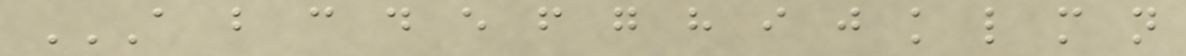A B C D E F G H I J K L M N
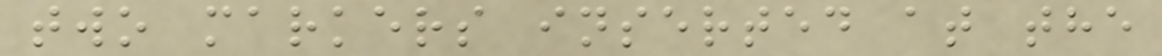two markers inserted at the
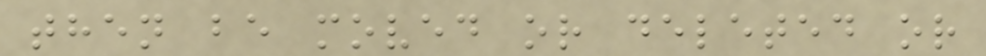then be moved or deleted or
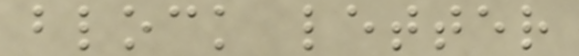block letter
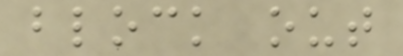block out
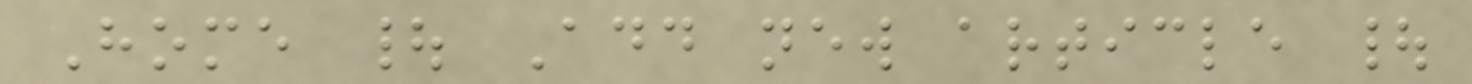Home | Add new article |
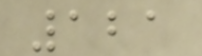121
